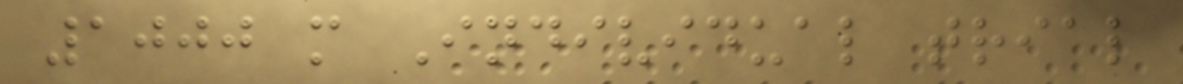1000 m Individual trial
